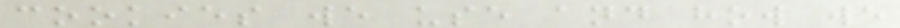cookies we use and how we
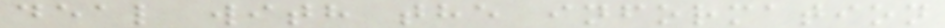deal with the information
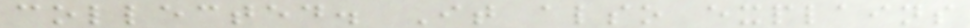collected. It also explains
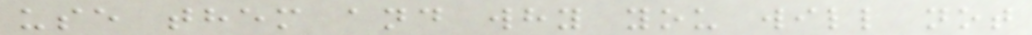use them and why you will not
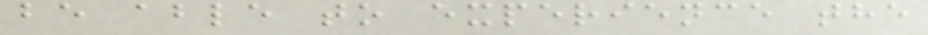be able to experience the
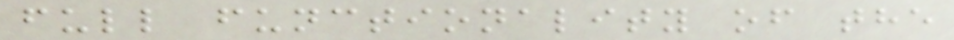full functionality of the
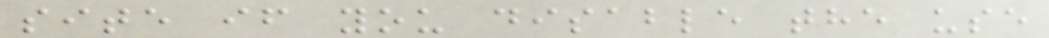site if you disable the use
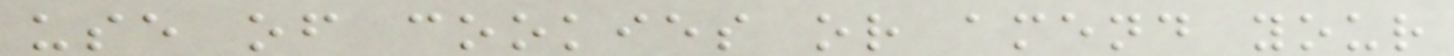use of cookies or amend your
